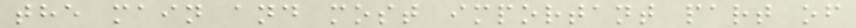the main and most important part of
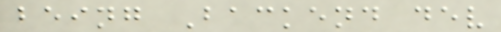being Backend dev
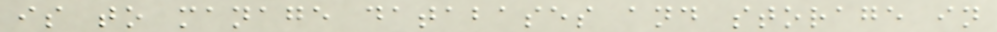is to manage databases and storage in
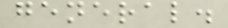general.
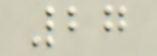27
